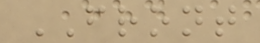FRONT
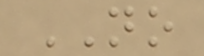NO
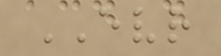EVR
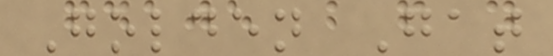Golden Gat
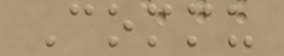Commu
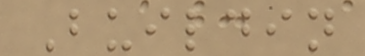Buildin
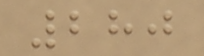280
